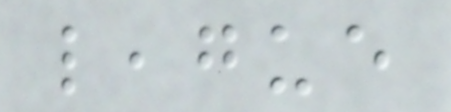league
